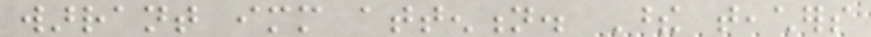warrant immediate attention. These teachers
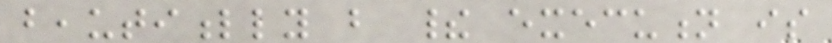beautifully but their execution is
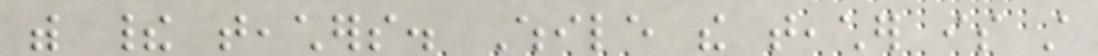with their teachers. While the teacher is still
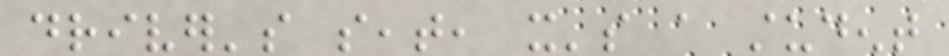driver's seat, it's a student
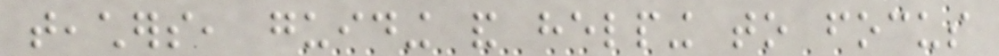teachers, guiding and helping to focus
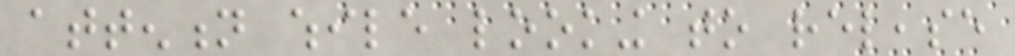attention while looking to release
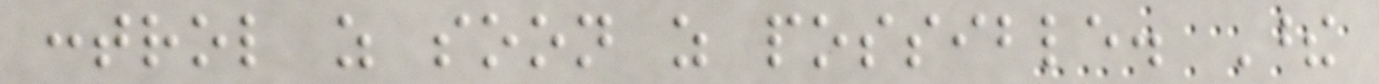control as soon as possible. These
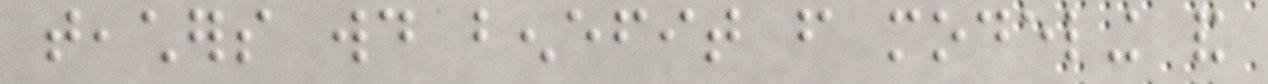teachers would benefit from modeling and
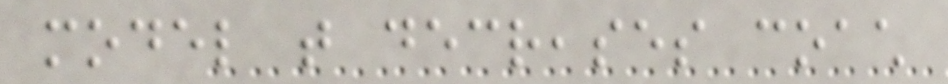model that decreases coach
